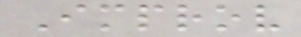Improv
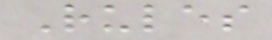Rules
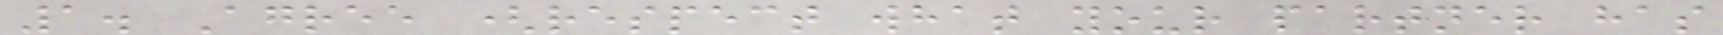1. Agree (respect what your partner has
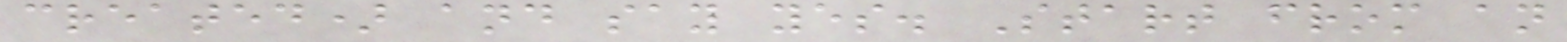created) and say yes. Start from an
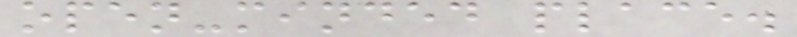open-minded place.
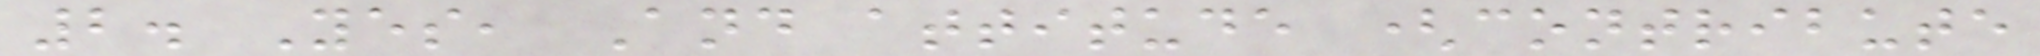2. Yes, And attitude (contribute
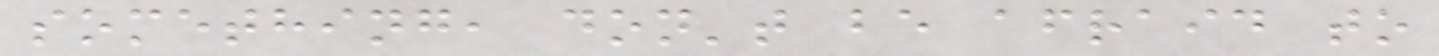something, don't be afraid to
